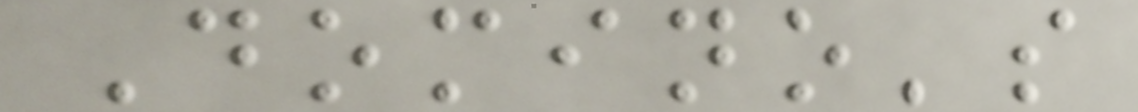Domino's
